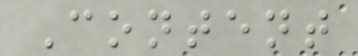Content
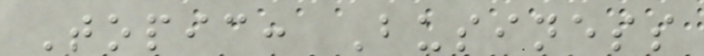Topic: Business
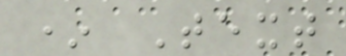* Text
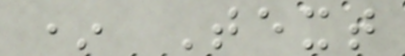* Text
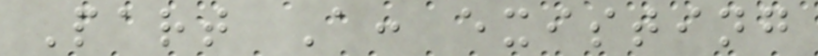Part A: existing
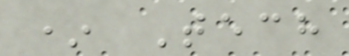* Tech
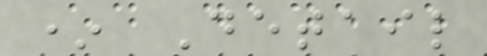* Detail
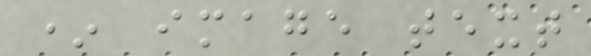* image text
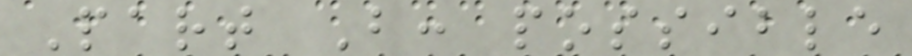Part B: possible
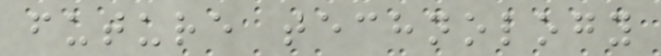future technology
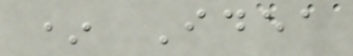* Idea
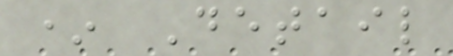* Detail
